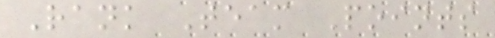Rank Team Points
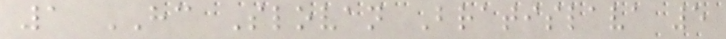1 HC Slovan Bratislava 5
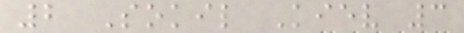2 Sokil Kiev 3
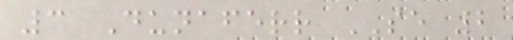3 Dunaferr SE 2
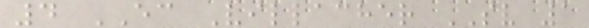4 EC Villacher SV 1
